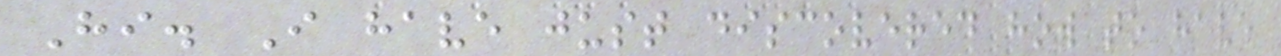Hi. I have just discovered how to have
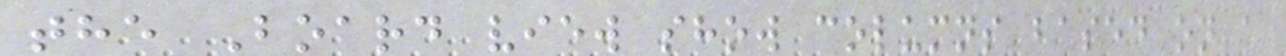the Board view show columns based on a
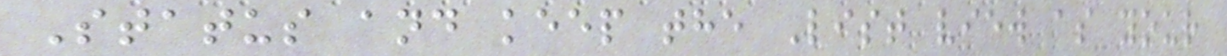Status and keep the List view as your
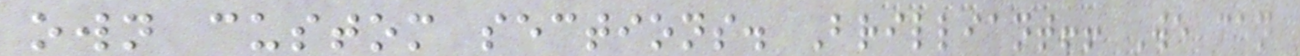own custom sections. Brilliant!! We can
